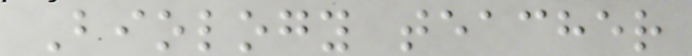Biology teacher
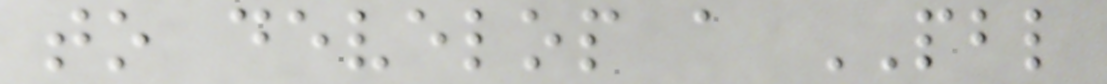to develop a PBL
